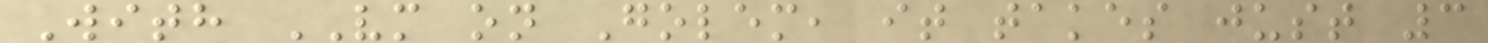With VM on Golem, it takes just 3
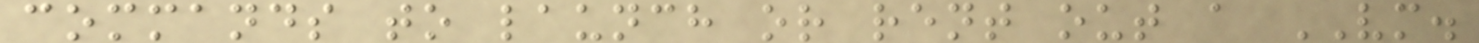commands to launch or rent out a VM.
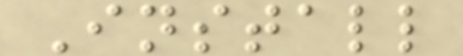Install
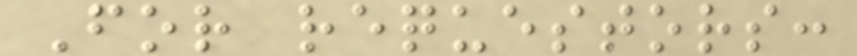For requestors:
